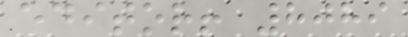editor! 8089
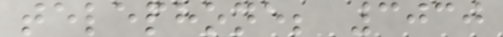telephone; 3030
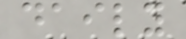daily
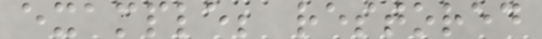example; restored
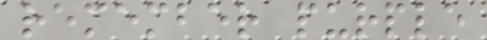remember purple
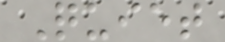Quiet
